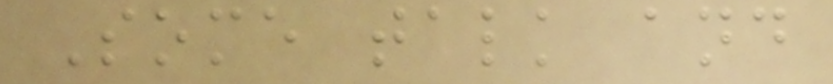Some talk and
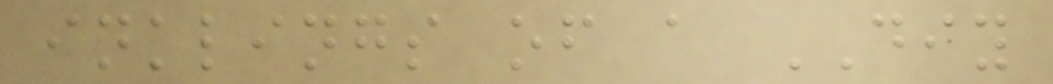inklings of a DIY
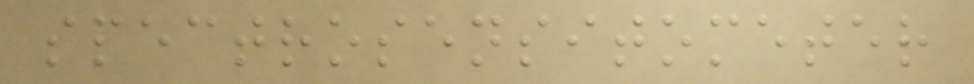spectrosensitometer
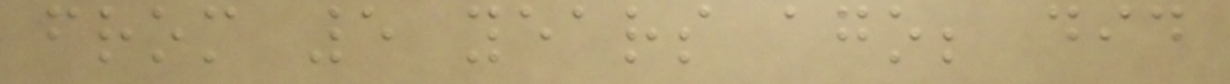from 5 years ago; did
